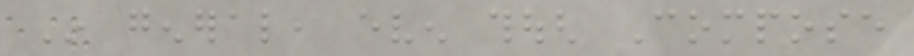In general, even though Compose
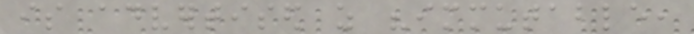is advertised as "immutable,
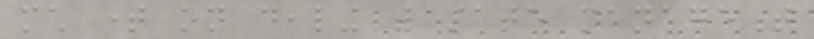much time on dealing with state management
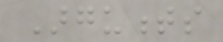Arguments
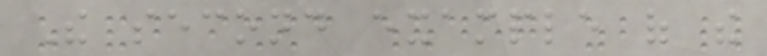The second example of the
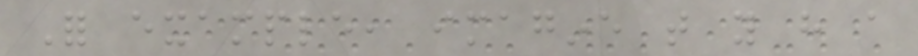For example, imagine that you have a
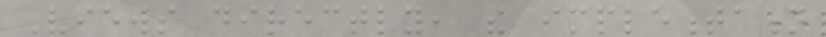Views directly, the implementation
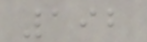192
